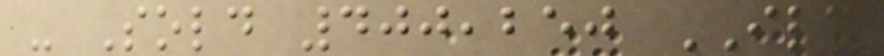- Sold 400,250 ILC
